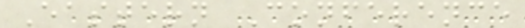Eastern Conference
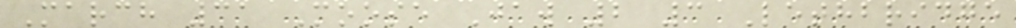March 31 Moose Jaw 2 3 Lethbridge
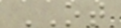OT
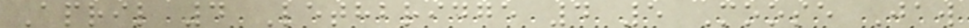April 4 Lethbridge 4 5 Moose Jaw
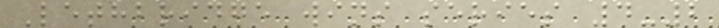Lethbridge wins series 4-2
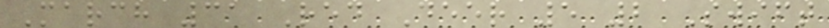March 31 Red Deer 5 2 Swift
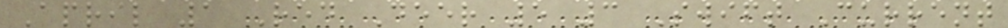April 1 Red Deer 5 3 Swift Current
